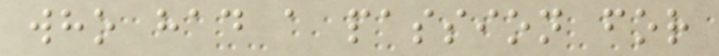who had a passion for
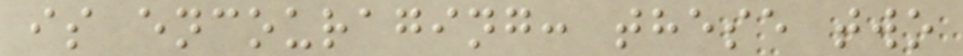is encouraging: these two
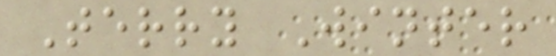Terry Winter
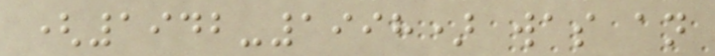(1942-1998) was an
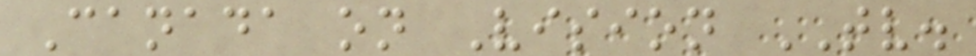Canada on Vision TV.
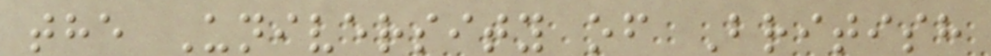the University of British
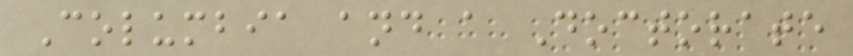Columbia and a Doctorate
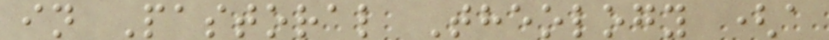in Pastoral Theology (a
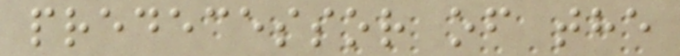predecessor of the
